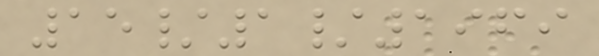15/1/1969
